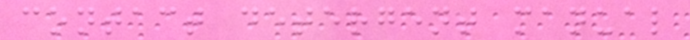contact detergent manual
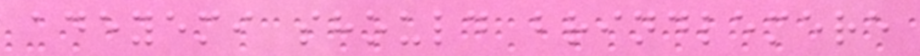adeyemi should brindlemere
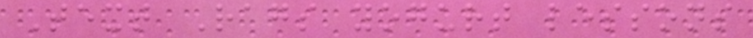Text Rags yogurt lessons
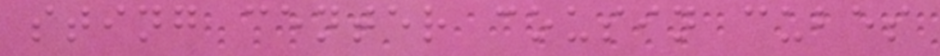sting center cousin cubes
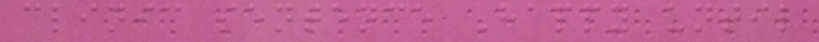clinic sentence Happy until
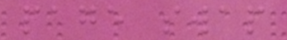page swap
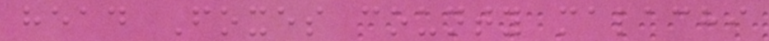head Foxes county malachi
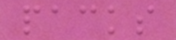packs
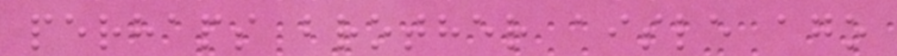perhaps brother aisle ago
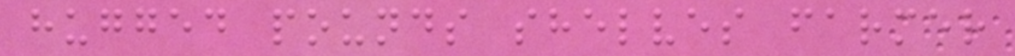hugged pounds shelves farmer
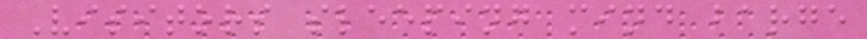Visitors sleeping mind barge
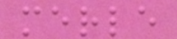merle
